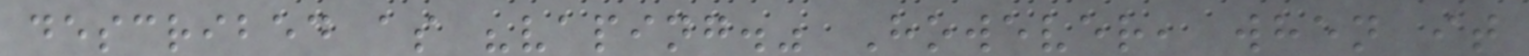described as "vaping." However, when it
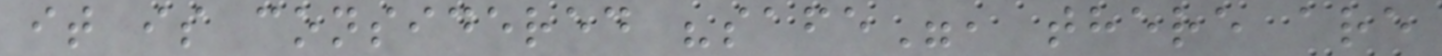it is considered "safe", there are
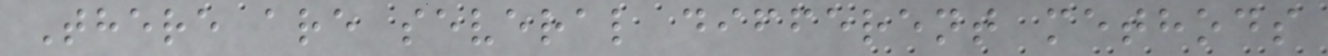There are several different methods
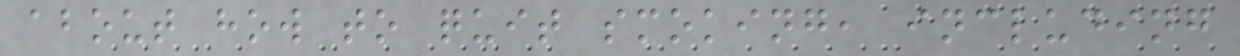about how to quit smoking, including
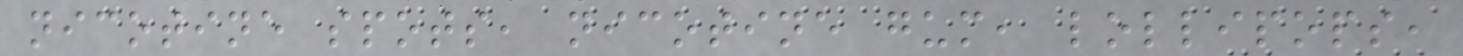nicotine spots, nicotine gum, lollipops,
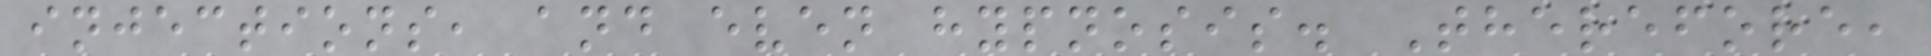injections, and even hypnosis. Therefore,
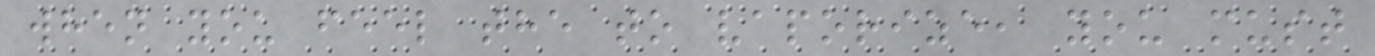when you feel the to vaporize, you must
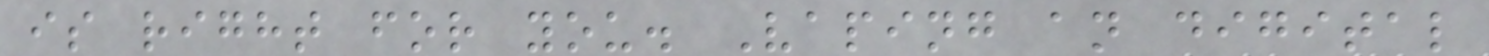is right for you. Vaping an digital
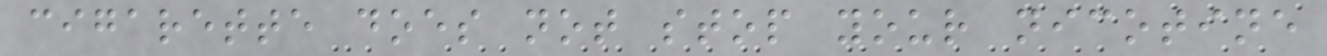cigarette does not stop your nicotine
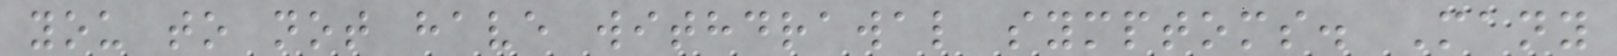you to not have withdrawal symptoms. Many
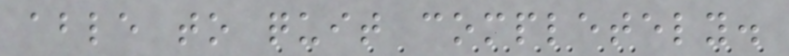able to quit completely.
